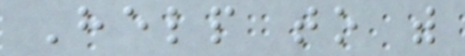Help to with
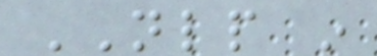NLP in
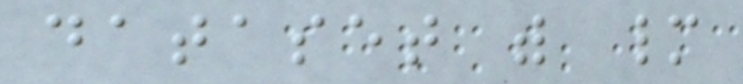dataset with many
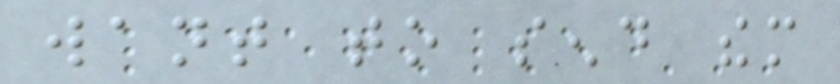want to send them
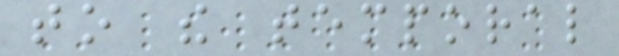to the temporal
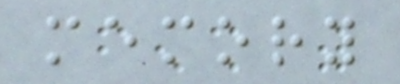memory
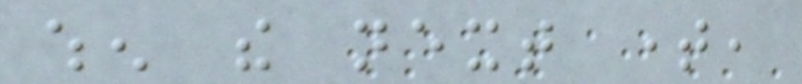when the next time,
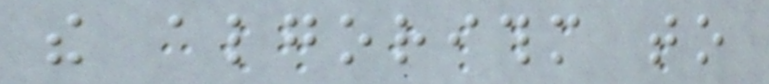the algorithm to
